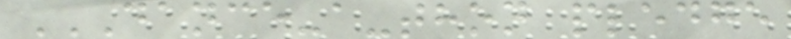DANCE-A-THON PLEDGE
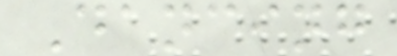Dancing
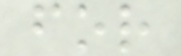for
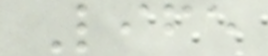Life
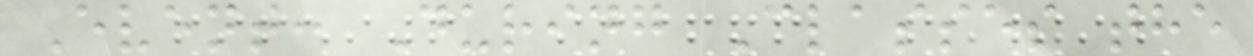Event: During Classes the
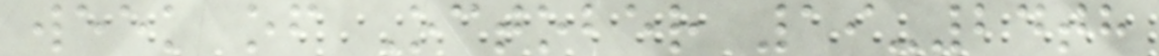week of October 19-24th
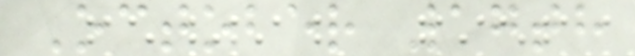October 17th
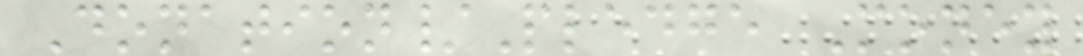Donation/Pledge Money
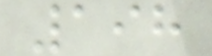198
